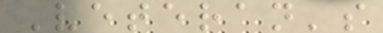Veteran's
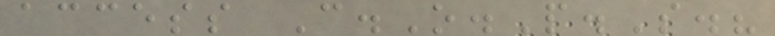access C.O.P.S.?
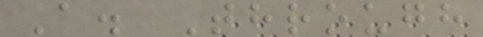A. Through
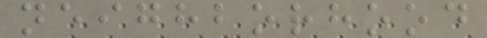neighborhood
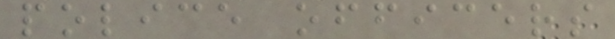police officers
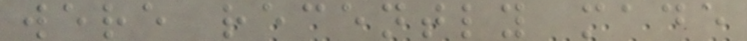were recently made
